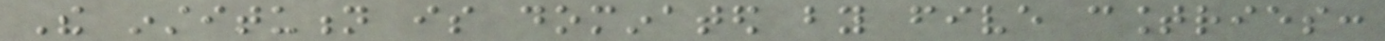The institution is dominated by five countries:
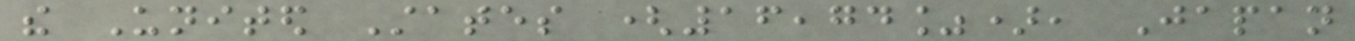the United States (16,74%), Japan
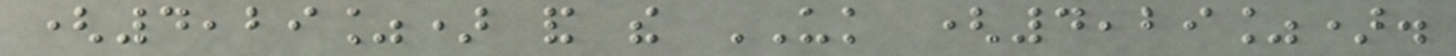(4,29%) and the UK (4,29%).
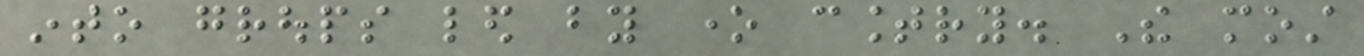into groups led by one country. The most
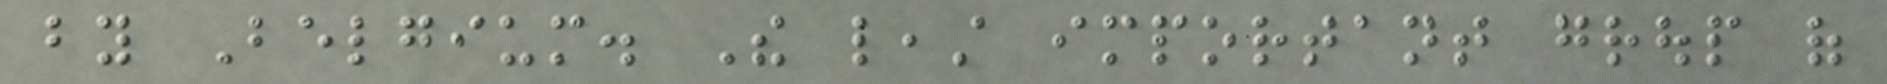by Belgium. The least important group of
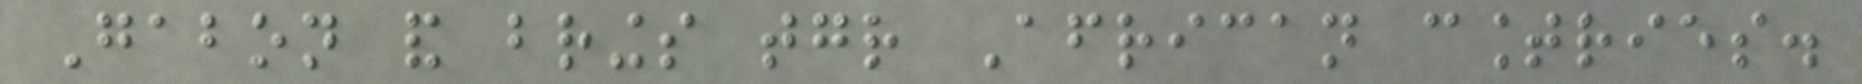Gabon and brings together African countries.
